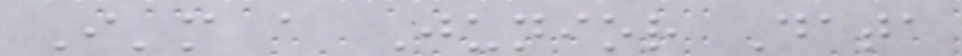I'm a Junior Data
